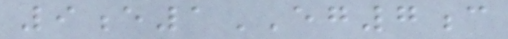9e1EG7c
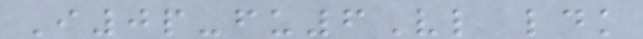I0p-fu6Vl ldk
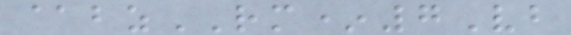@bzRM*7Vb
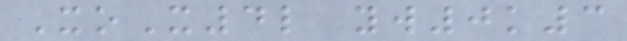XoX4l yw0k3
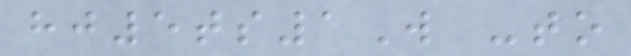hj5ts1W -to
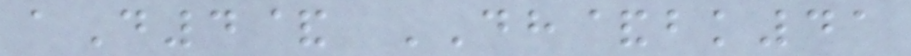aD4& DH&bk41
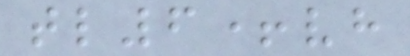tl6+vh
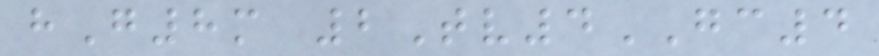hG8m 2Tv4GC4
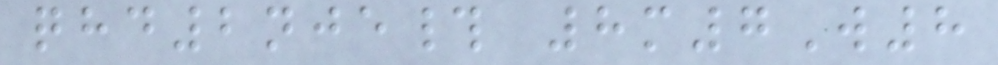qhd2nje# 8m7W8
